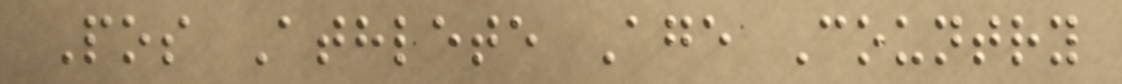Pos Athlete Age Country
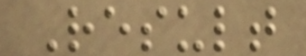Result
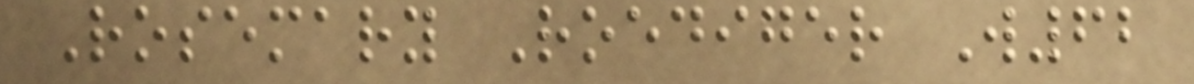Rosemary Roediger W62
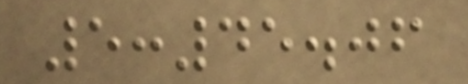5:45.06
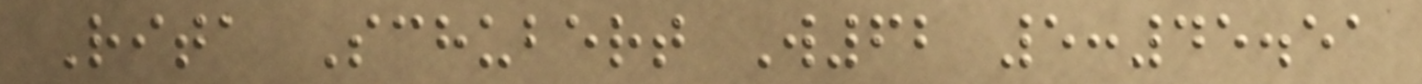Rita Schubert W62 5:45.51
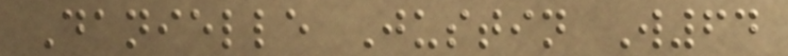Danielle Justin W64
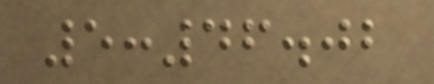5:46.02
